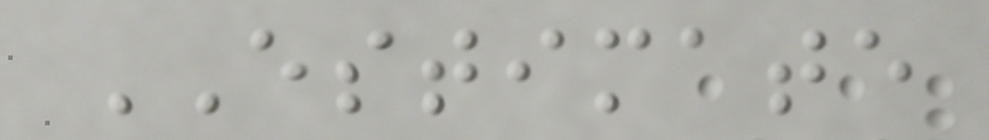ESTIMATE
